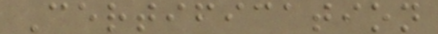Certification
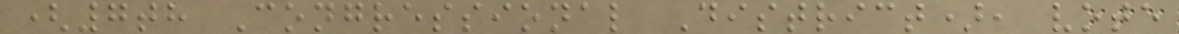(7th Congressional District), vote
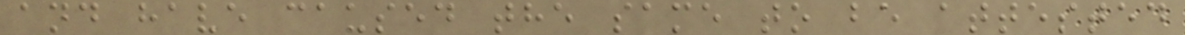and have caused the same to be attested
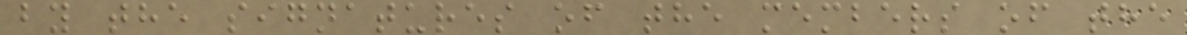by the signatures of the members of the
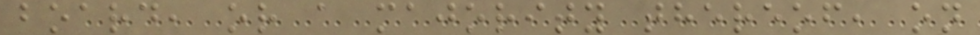board, or a majority thereof, on
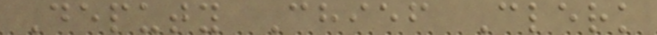Deputy Chief Clerk
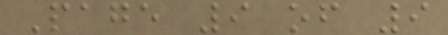Page 9 of 9
